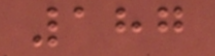187
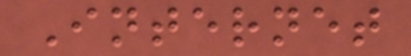Internet
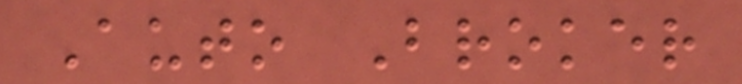Auto Broker
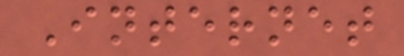Internet
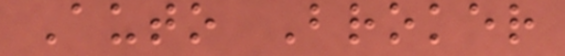Auto Broker
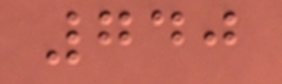740
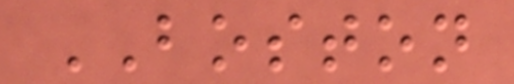BOSTON
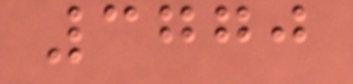3770
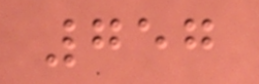757
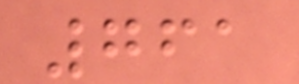761
